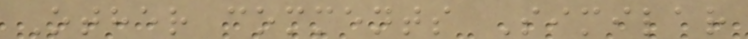Other comments Similar
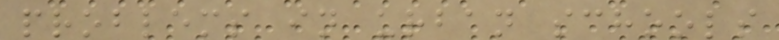problems in urban schools
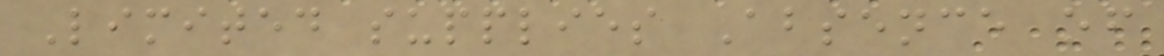Limited supplies Absence of
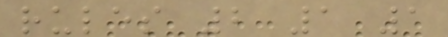rules 2 1 1
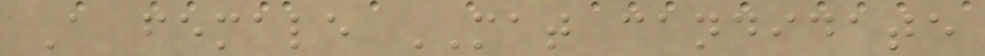A female MAT candidate
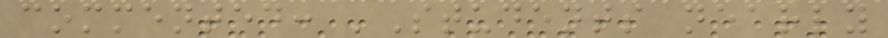commented: 'Students nearly
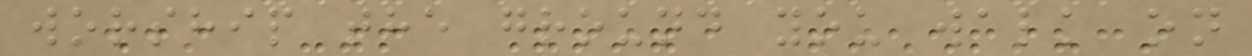worship the ground you walk on
